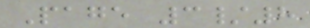Page 3/8
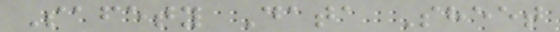Safety Data Sheet
